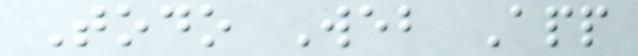Todo Web App
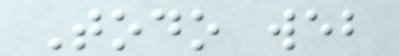Todo web
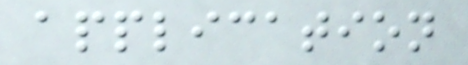application
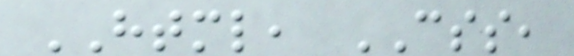HTML, CSS,
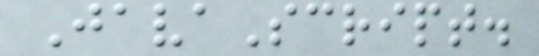JavaScript.
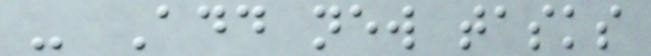- Add new tasks
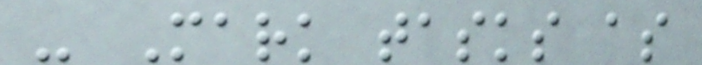- Mark tasks as
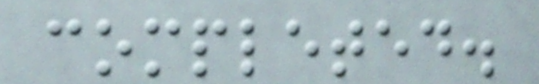completed.
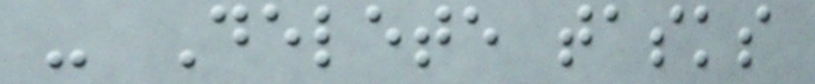- Delete tasks
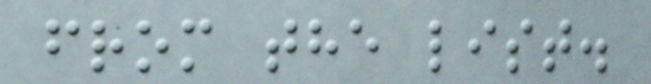from the list.
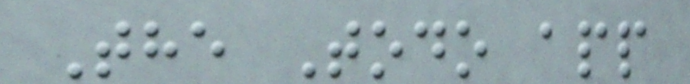The Todo app
